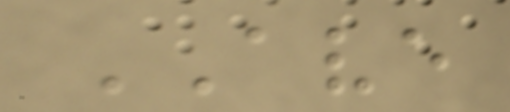AVE
